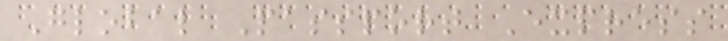Global Passport Express
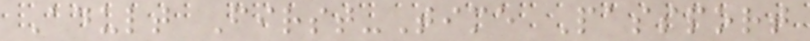Adult First-Time Passport
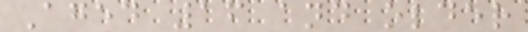Aged 16 and older
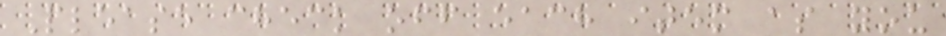Please check off each item as you
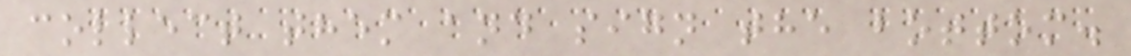collect them and sign the bottom.
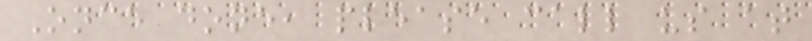Once done, please call us at
